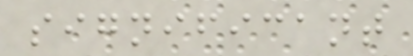significant
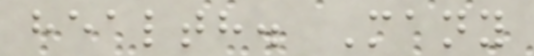health. Many
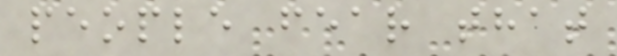people fear that
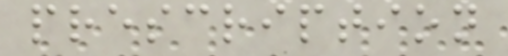prescription
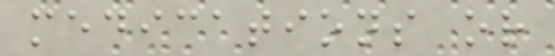medications or
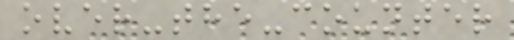over-the-counter
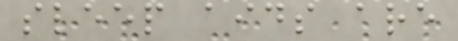sleep aids are
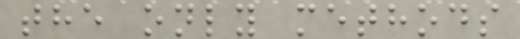the only methods
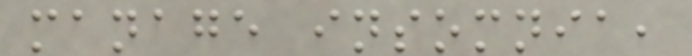manage insomnia,
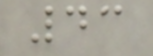43
